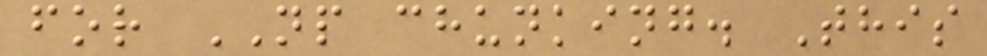for NP chunking. This
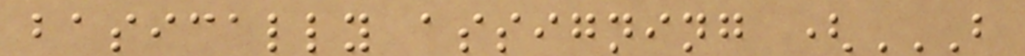basically assigning (B
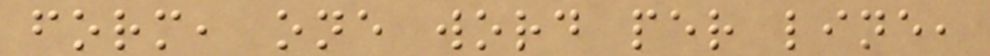form, one word per line,
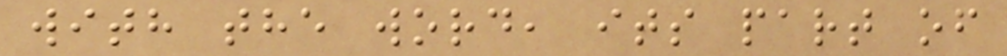with the word, its part of
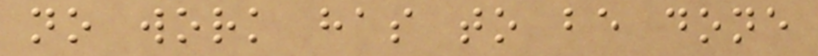no work has to be done
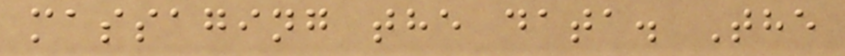massaging the data. The
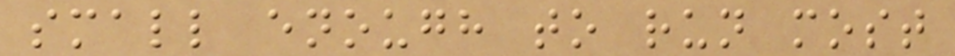small enough to run most
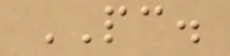PC.
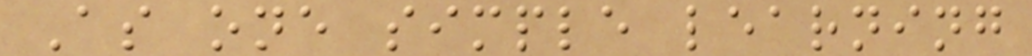As one simple learning
